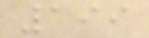199
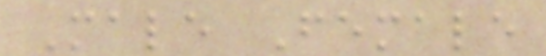Male Female
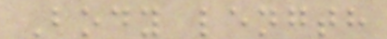Body length
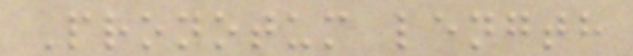Pronotum length
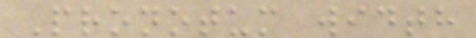Pronotum width
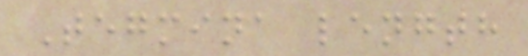Tegmina length
